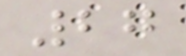27
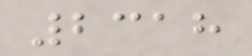2318
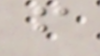f
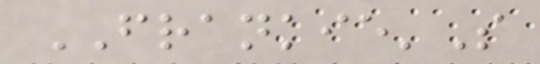FRANKIE'S
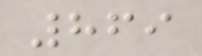869
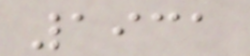1931
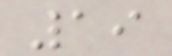19
